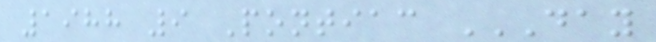1988 9 Pontiac DAY
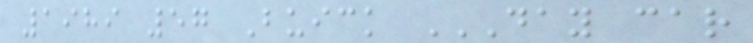1989 57 Buick DAY CAR
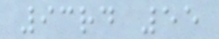93rd 55
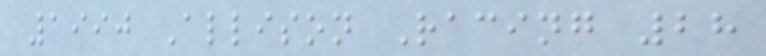1990 Allison Racing 28
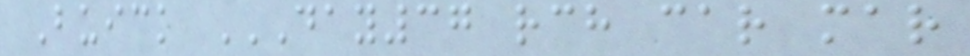Buick DAY37 RCH CAR MAR
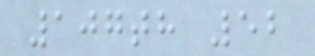107th 52
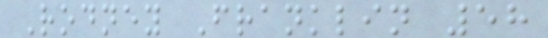Rodney Franklin 58
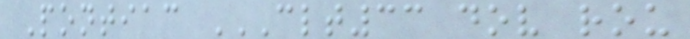Pontiac CLT33 DOV ROU
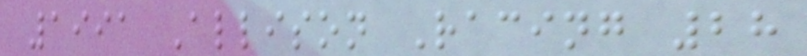1991 Allison Racing 28
